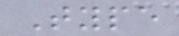Type
